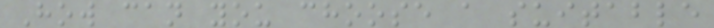How can you choose a suitable
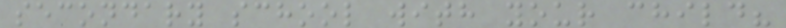secondary school with your child?
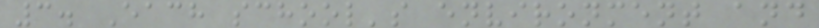3. Each school's environment and
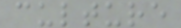culture
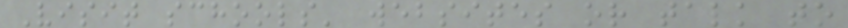Visit schools' websites or talk to
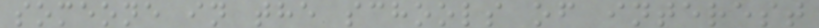someone in the schools of interest
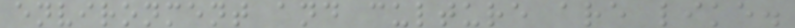environment and culture are like.
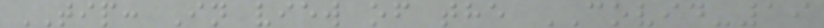TIP: In view of the COVID-19
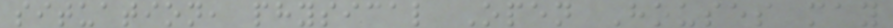situation, physical Open Houses may
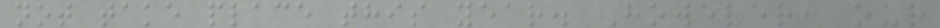not take place this year. However, our
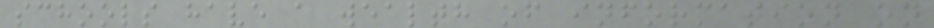schools have a wealth of information on
